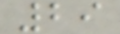29
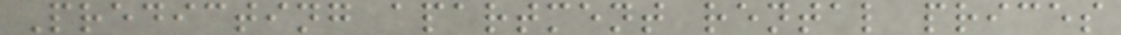Predicting apartment rental prices
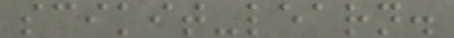scikit-learn.
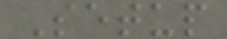Setup
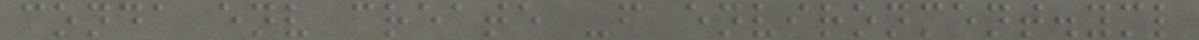conda env create -f environment.yml
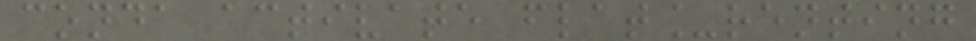conda activate flat_renting
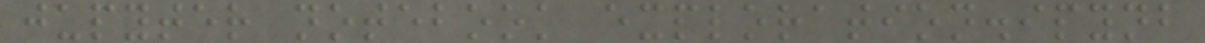jupyter notebook exploration.ipynb
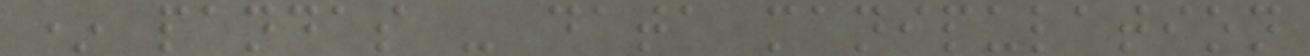* pandas - data manipulation
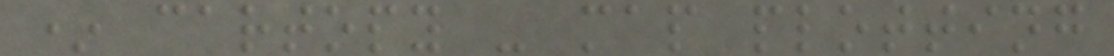* cartopy - map plotting
